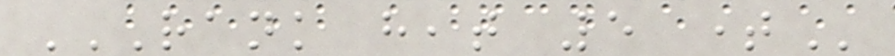RANK HEAT 5 TIME
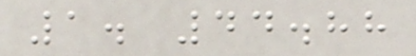1. 44.88
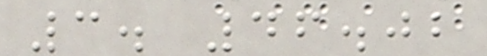3. 46.02
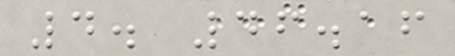4. 46.16
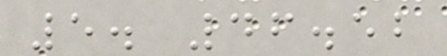5. 46.52
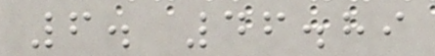6. 46.89
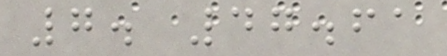7. 47.61
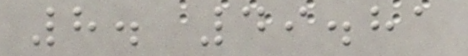8. 49.81
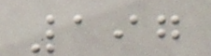197
